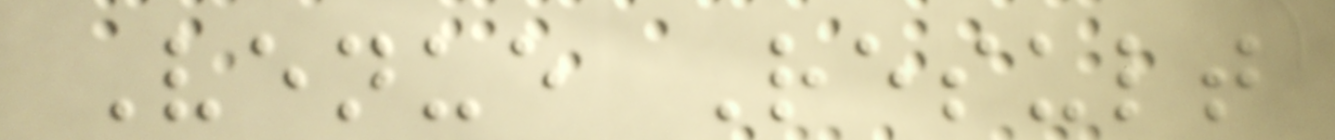Venue Result
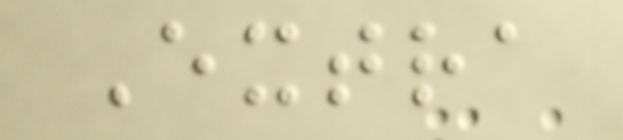Extra
